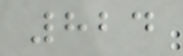824
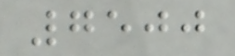7500
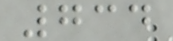734
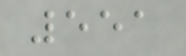551
